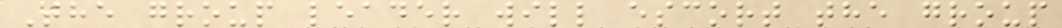The group leader will escort the group
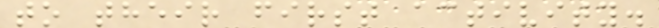to their first activity.
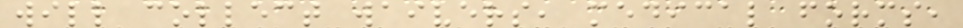will collect waivers, medical forms,
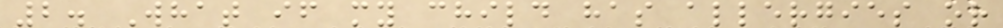2. What if my child has allergies or
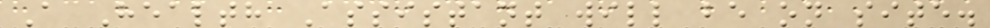A Health Assistant will be on site.
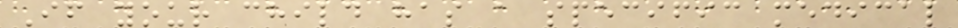If your child has a specific medical
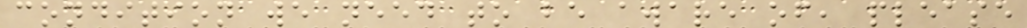condition we need to be aware of, please
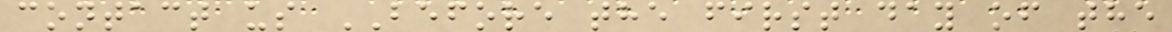contact us BEFORE the first day of the
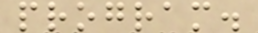program.
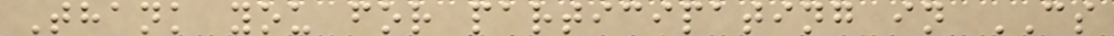Thank you for participating in CS
